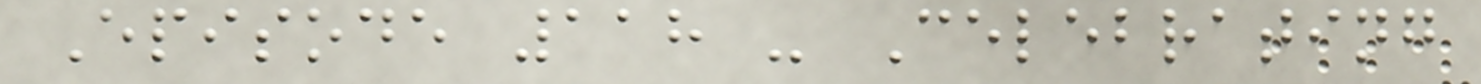Episode 118 - Celebrating
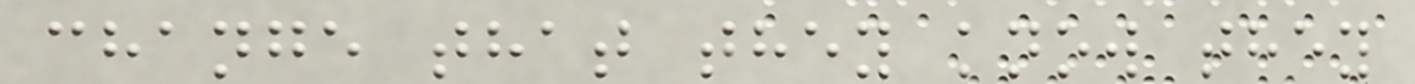change that they know they
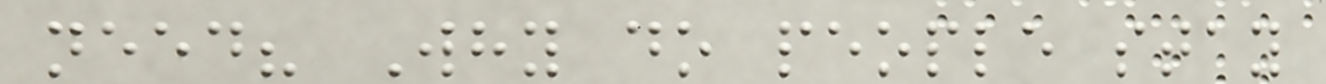need? Why do people stay
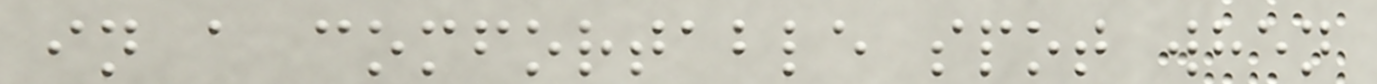in a comfortable spot when
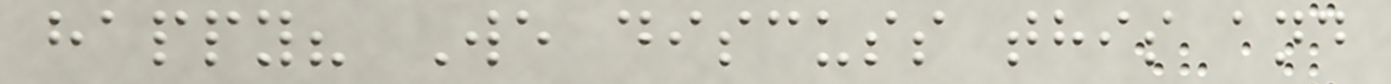happy? We discuss this and
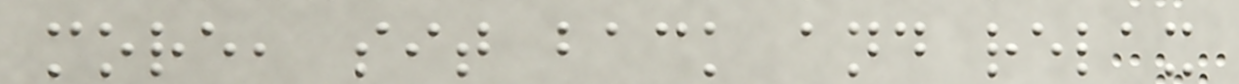more, sit back and relax
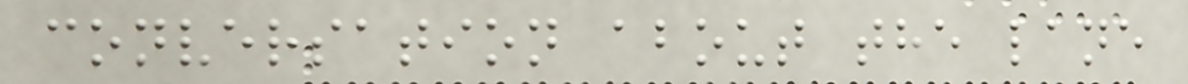conversation about the lane
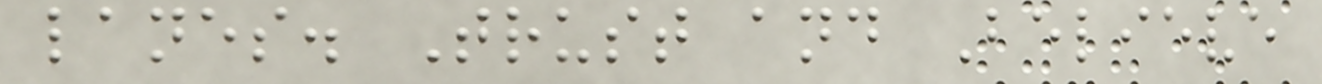lanes. Trust and Believe
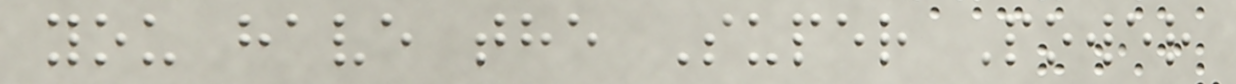you have the Super Power
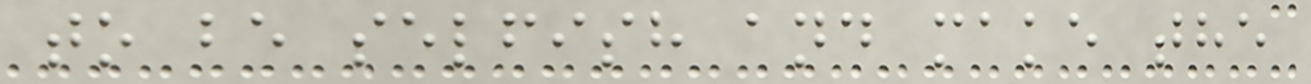to be selfish and make the
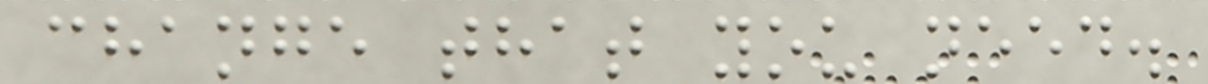change that you need.
